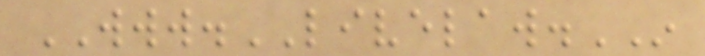WWW.LIVELAW.IN
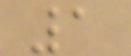1
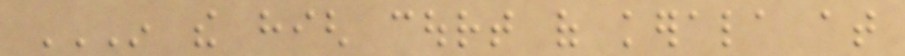IN THE HIGH COURT OF KERALA AT
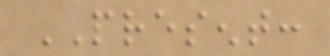PRESENT:
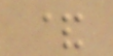&
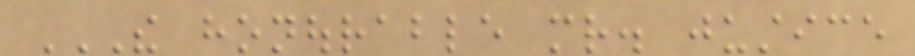THE HONOURABLE MR. JUSTICE
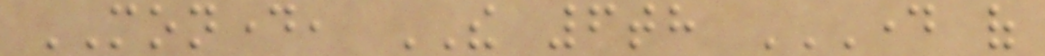MONDAY, THE 6th DAY OF
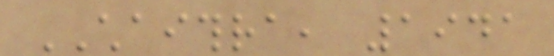CHAITHRA, 1941
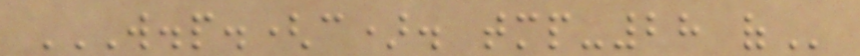W.P.(C). TMP-28 OF
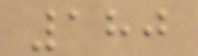180
